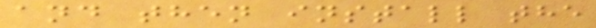and then install the
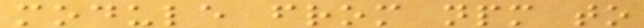module from npm to
